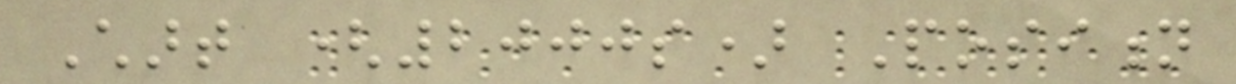Chart (2000s) Position
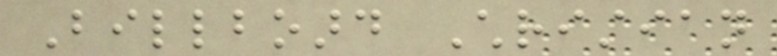Billboard Christian
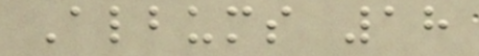Albums 18
